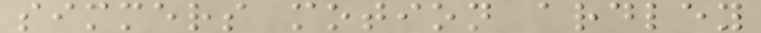simmers motion ardley
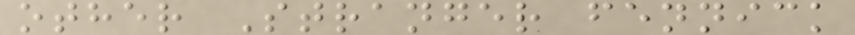other Stranger fennick
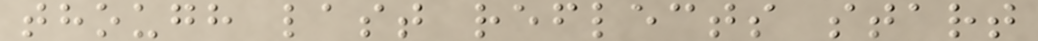though last reflects start
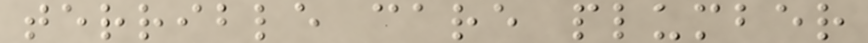terrible care plumber
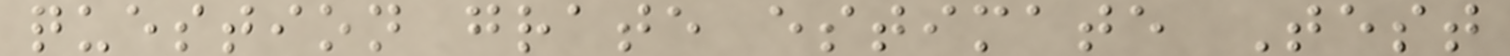question grate estimate Test
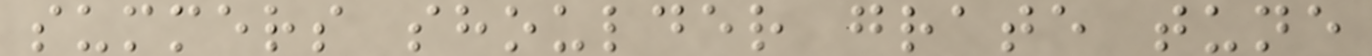summers shoulder grate tune
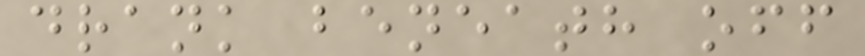drank beneath off
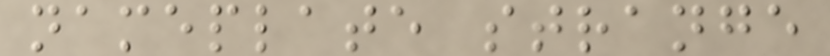nameplate strange
